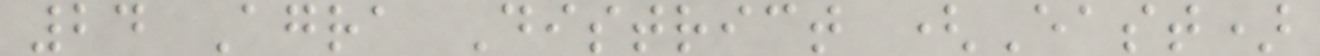24 Agra District (East)
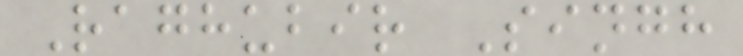Raghubir Singh
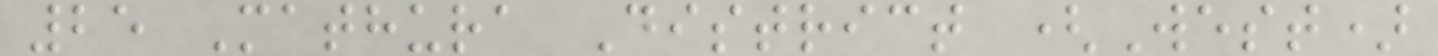25 Mathura District (West)
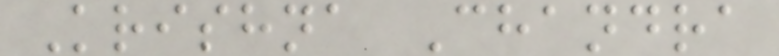Krishna Chandra
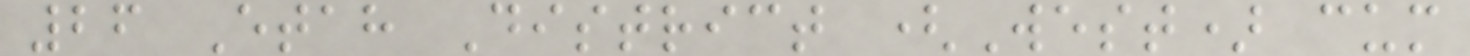26 Etah District (West) cum
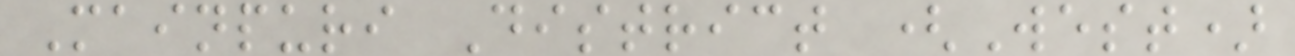Mainpuri District (West)
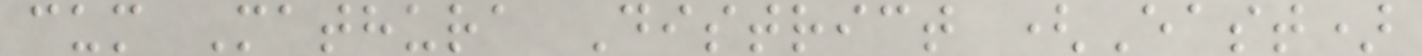cum Mathura District (East)
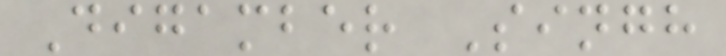Digamber Singh
